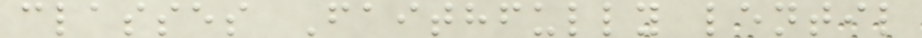classes Faithfully lentil
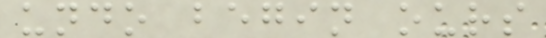undo begin ours
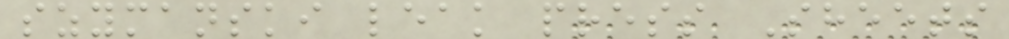szymanski leak press Sheets
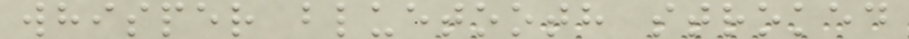whisper bluetooth stroked
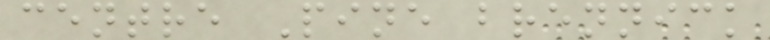centre Pine brennick
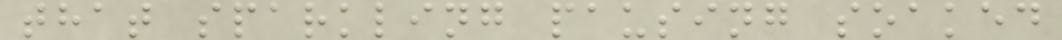that sparkling pausing soaked
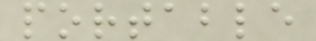portable
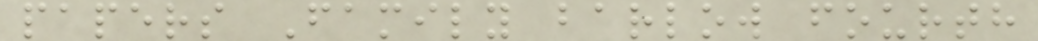papers Family barlow fourth
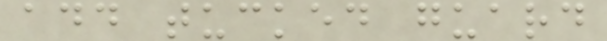add tucked guard
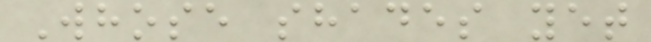Whose shades yet
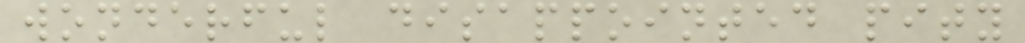wonderful disappointed pity
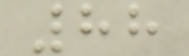88
